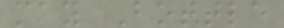may Bottle
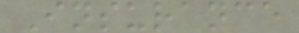Insurance
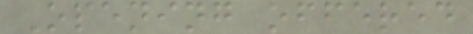Opening offered
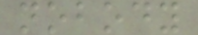nobody
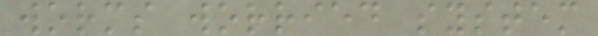worms worried system
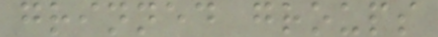grinned groups
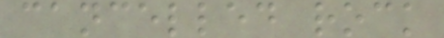cancelled rock
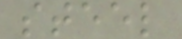steel
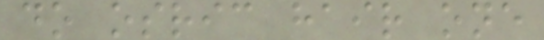do osric hair one
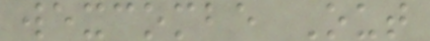wexcombe Out
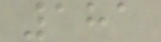181
